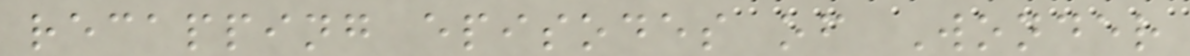recapping episodes of Wonder
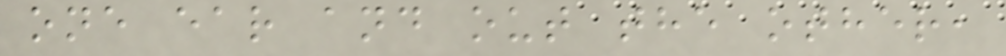one ear and out the other,
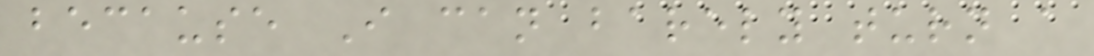because I can barely turn a
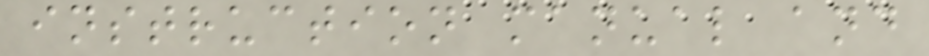instruction manual and
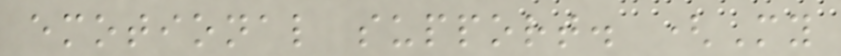emotional support. (My
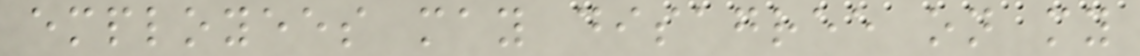employees may disagree on my
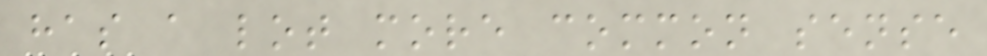has a lot more common sense
